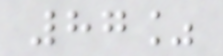87%
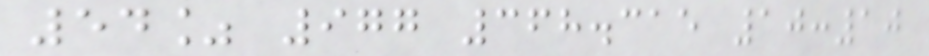54% 977 368.315 10:10
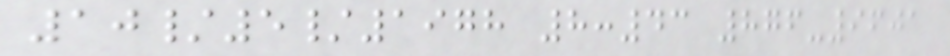10/5/1978 8:43 876-9601
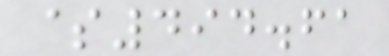$494.61
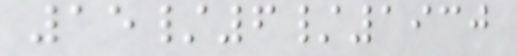15/6/1930
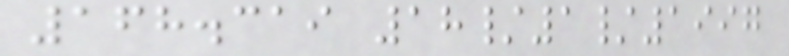168.319 18/1/1997
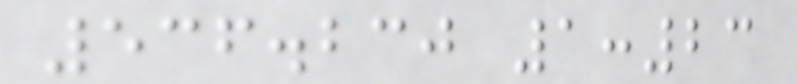536.230 1:23
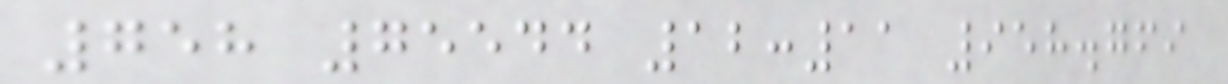758 75544 12:11 958.769
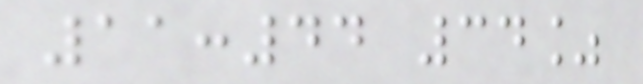11:44 34%
